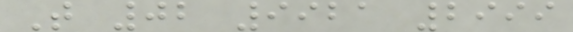T 02 9921 2999
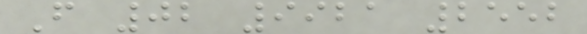F 02 9921 2552
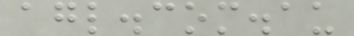agl.com.au
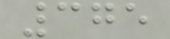375
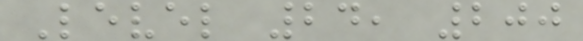Level 24, 200
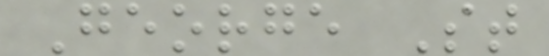George St
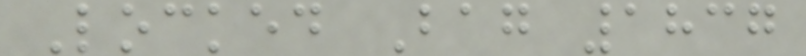Locked Bag 1837
